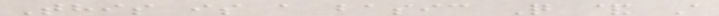This is a basic Q & A
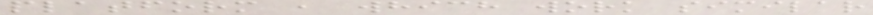platform , which work similar
